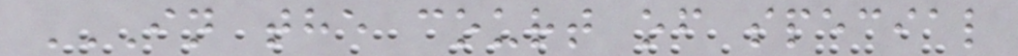IN THE COURT OF SPECIAL
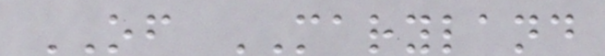OF MARYLAND
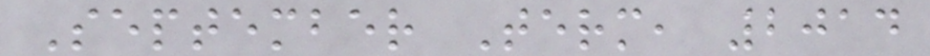September Term, 2014
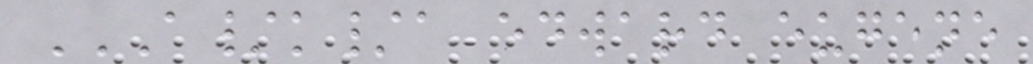A/K/A EDWARD EUGENE
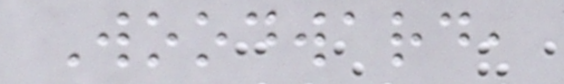Woodward,
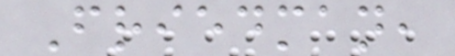Friedman,
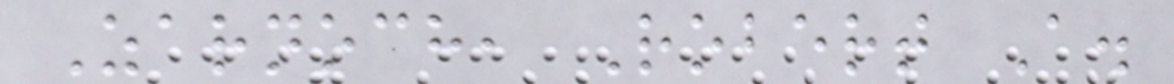Zarnoch, Robert A.
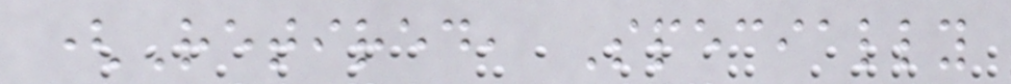(Retired, Specially
